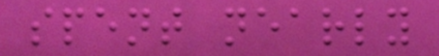spent nearly
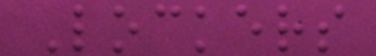Lockers
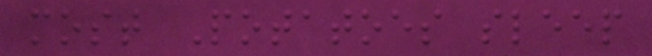most Potatoes sleep
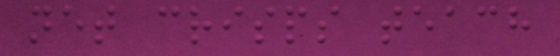net crisps teach
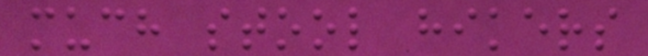much stool hikers
